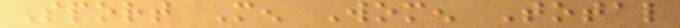Sport Men Women Total
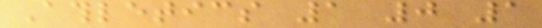Athletics 1 0 1
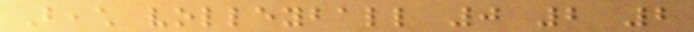Beach volleyball 0 2 2
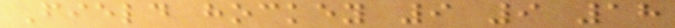Field hockey 9 9 18
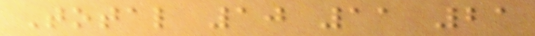Total 10 11 21
